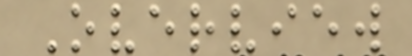Overview
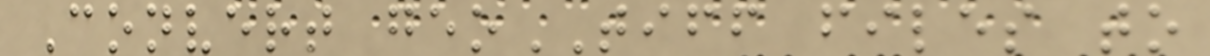Convert geoTIFF files to
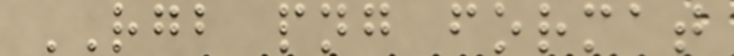RGB png format
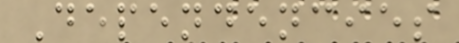Dependencies
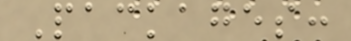Packages:
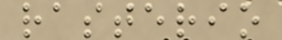rasterio
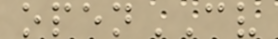openCV
